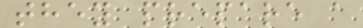they prepare a
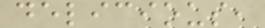delicious,
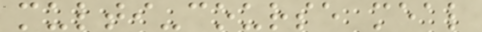multi-course meal
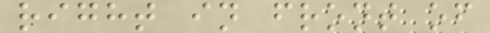right in front of
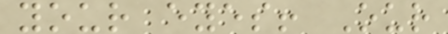your eyes! Our
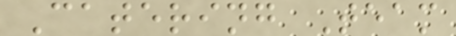Catering Team
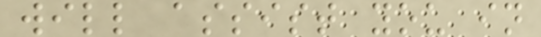will assist you in
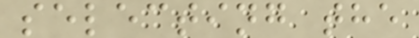selecting the
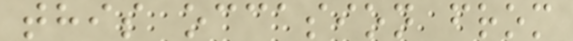this occasion from
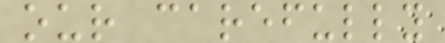our carefully
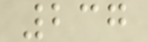237
